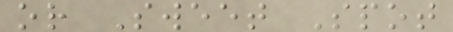or Sweet Spot
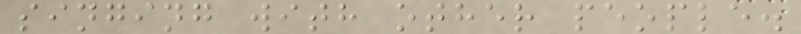singing with other people.
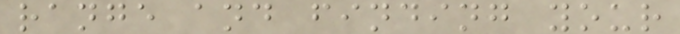range and finding your
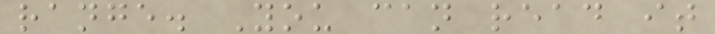range. You can read it
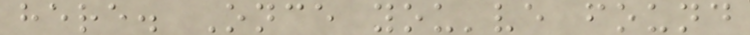here. Once you've found
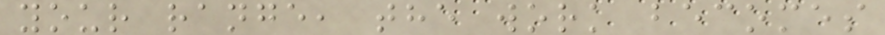your range, the work becomes
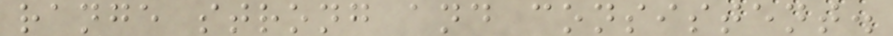range strong and consistent.
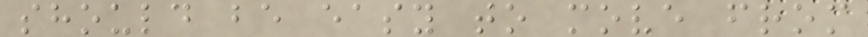should be easy to move from
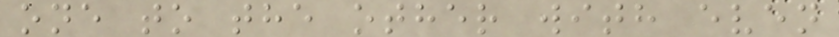one to the other with even
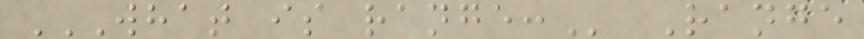WHAT IS RANGE: Range
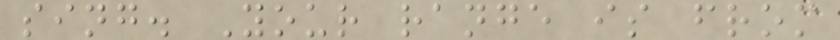sing. Your range is from
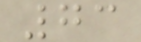73
